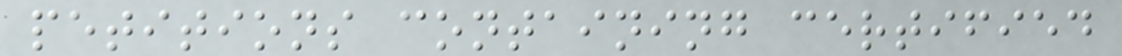petitions containing certified
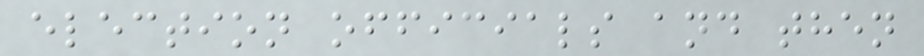election officials and then
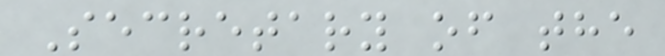Secretary of the
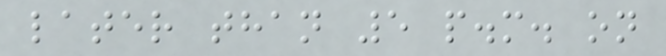later than 5 p.m. on
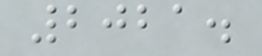2021.
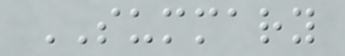SUMMARY
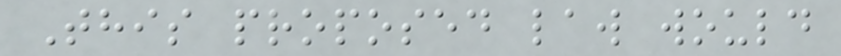This proposed law would
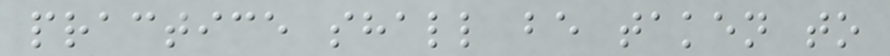practice shall be taken to
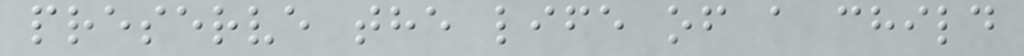preserve the life of a child
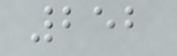252
